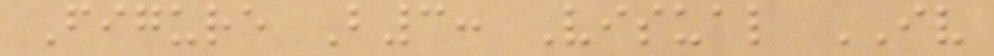Figure B3: Visual IV
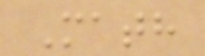Math
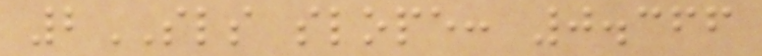2SLS slope: 0.366
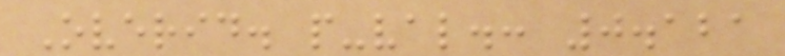Overid. p-val.: 0.121
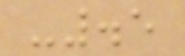-.5
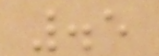.5
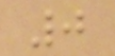0
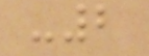-2
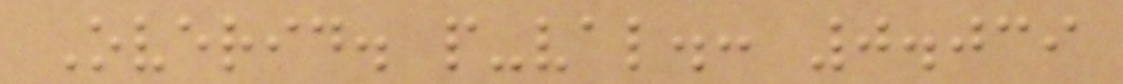Overid. p-val.: 0.039
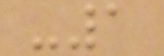-1
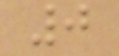0
